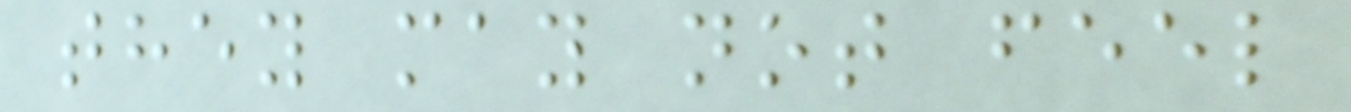they may not feel
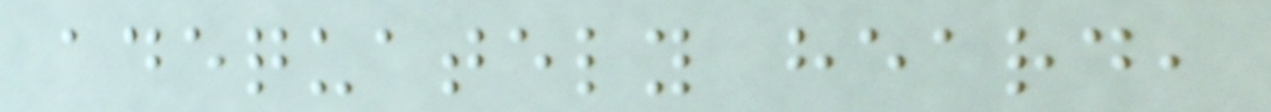adequately heard,
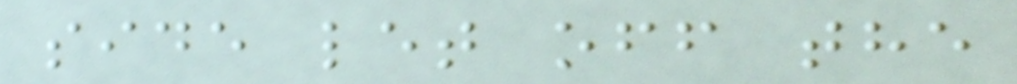side let off the
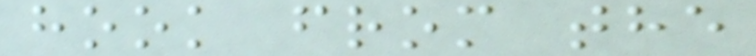hook from the
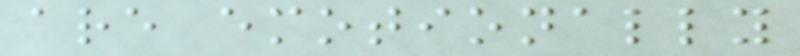are emotionally
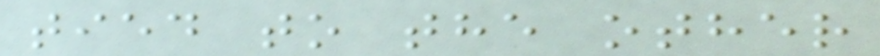tied to the other
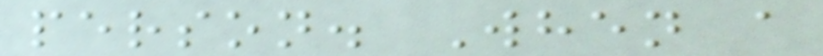person. When a
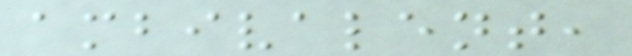ambivalent,
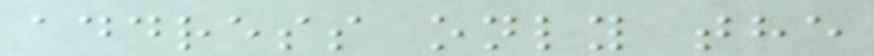address only the
